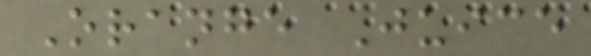Orange Juice
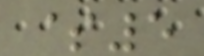$5
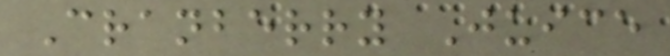Cranberry Juice
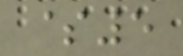$5
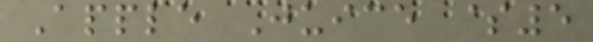Apple Juice $5
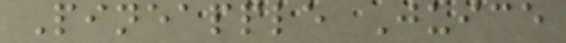Pineapple Juice
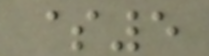$5
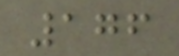176
